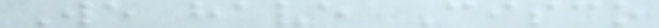We have Cisco
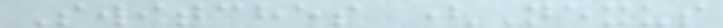Switches (Nexus
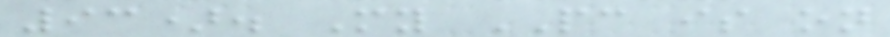93). My PC is on
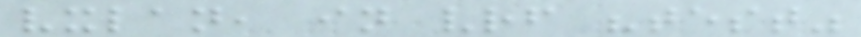vxlan, in vrf "test"
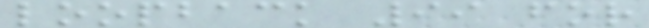loopback 99 for
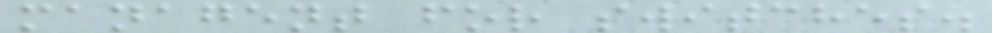managent for switches.
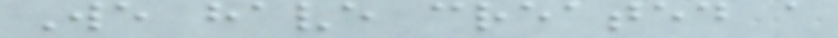We have created a
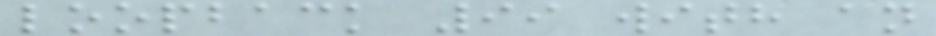loopback 99 with an
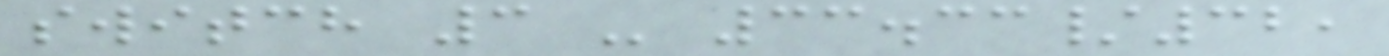switch 3 - 33.33/32,
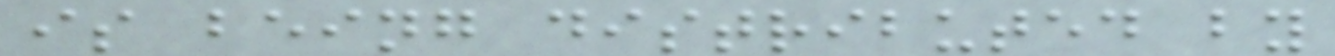is being distributed by
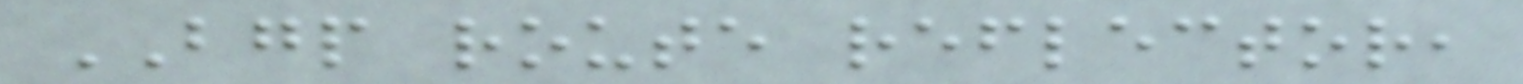BGP route reflector,
